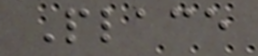Place
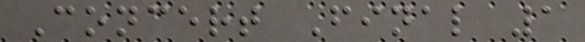Concert Final 1
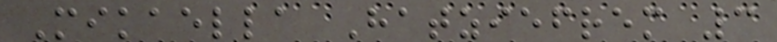Mikaella Hatziefrem 3
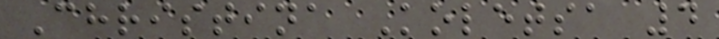Christina Koletsa 4
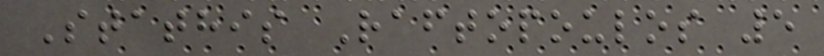Stathis Raftopoulos 5
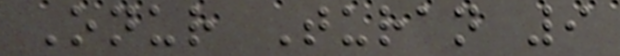Onur Turan 9
